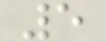5
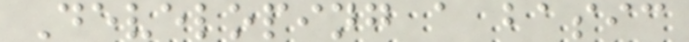Developing a basic
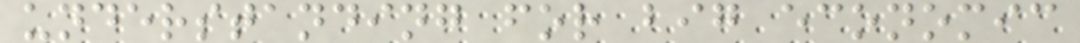understanding for big economic
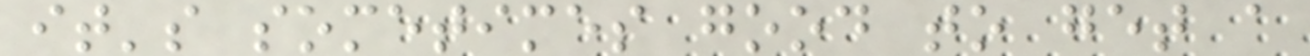it's sometimes good to get a
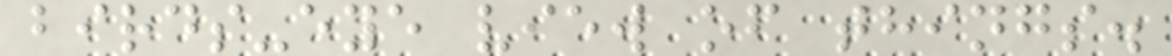birds-eye view of things.
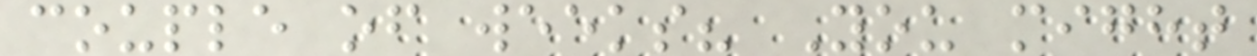couple of weeks? You might
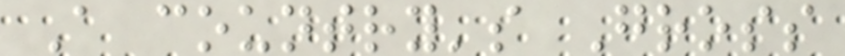A country's Gross
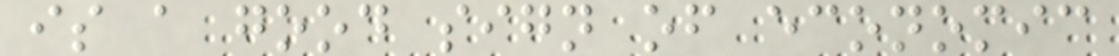is a good sign of economic
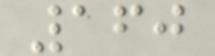160
